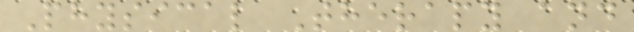Physical Therapy and
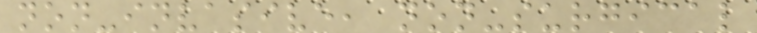non-invasive, non-surgical
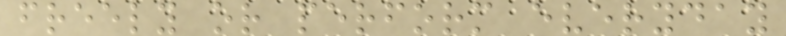freely or perform everyday
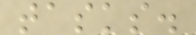tasks.
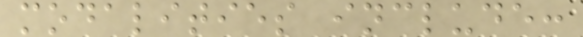modalities include:
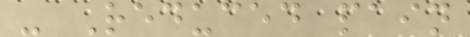- Reduced pain
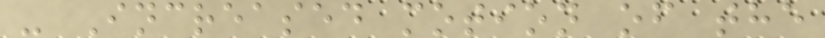- Increased motion of the
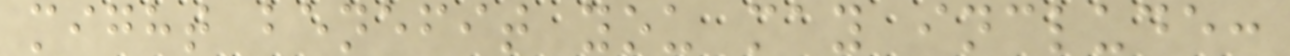might benefit you may include:
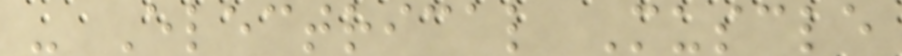- Electrical Muscle
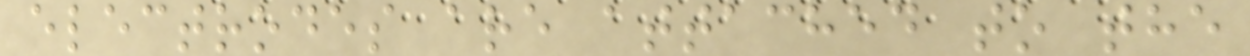electrodes are attached to the
